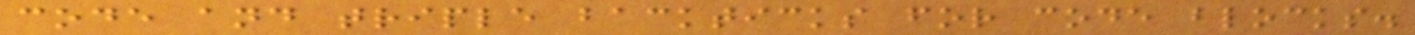code and triple backticks for code blocks.
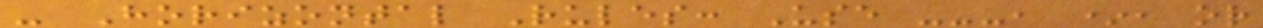- Horizontal Rules: Use ---, *, or
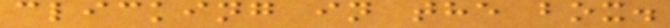clicking in the box.
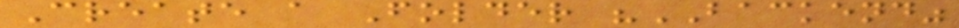Create a Folder "BACKEND"
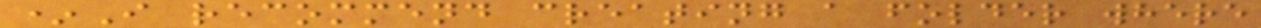*I recommend creating a folder where
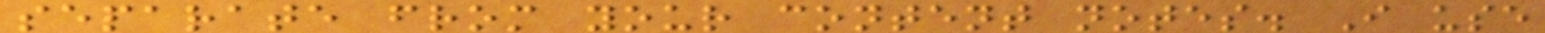separate from your content notes. I use
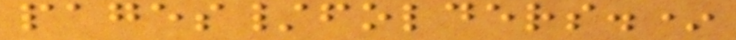pages/folders.*
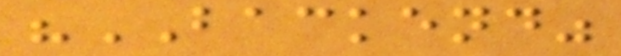"BACKEND"
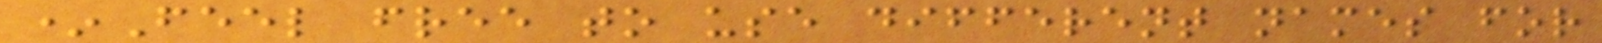*Feel free to use different names for
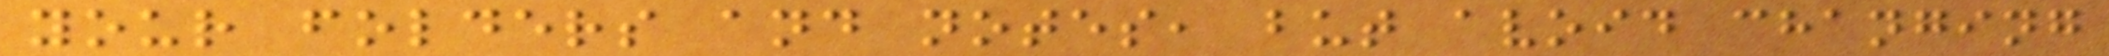your folders and notes, but avoid changing
